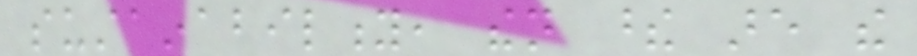sustainability, then these are the
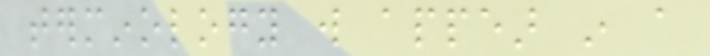terminology will appear in a
